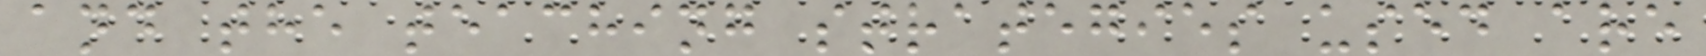and the teaching strategies used are
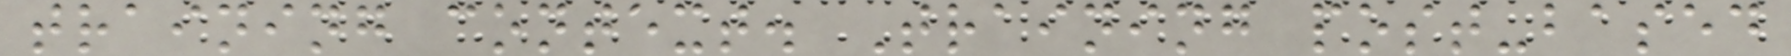training context. Training post-based
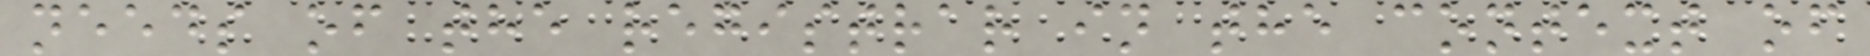needs of the registrar in the context of
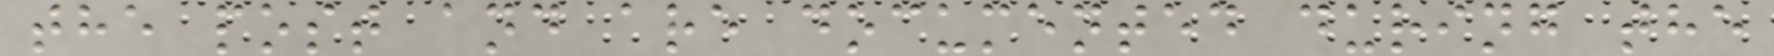the post and are documented during the
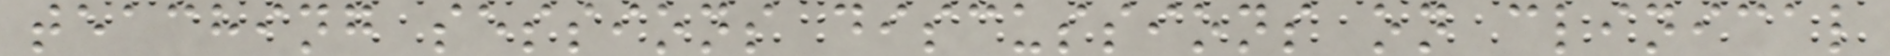teaching sessions discussions on clinical
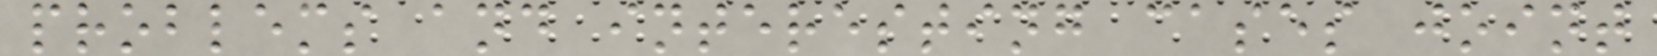problems and interesting cases joint
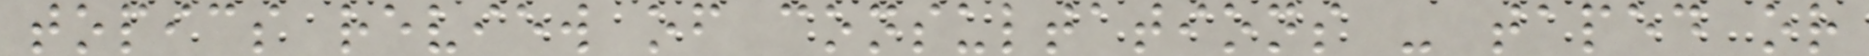topics review of consultations - taped or
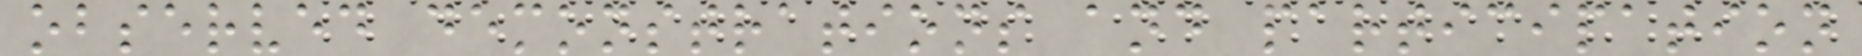observed demonstrations and participation
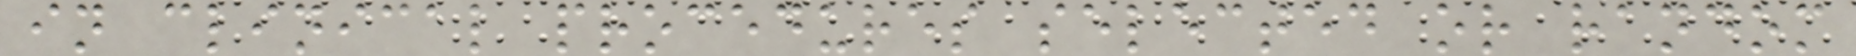in clinical procedures selected or random
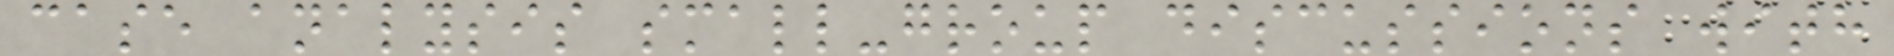case analysis small-group discussions with
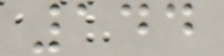144
